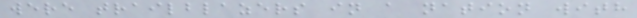were trailblazers in a nation with
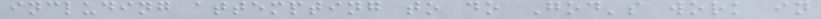including attempting to do God's work in
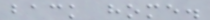back home.
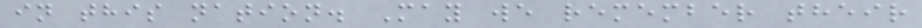in this nation. May we remember their
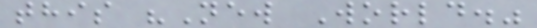this "New World."
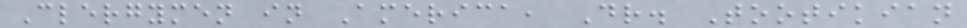Clergymen in America, Dr. Tootikian
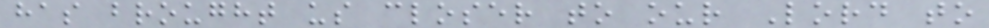has brought us closer to our Lord to
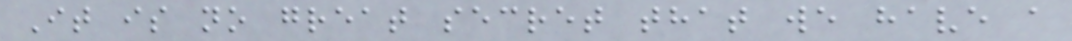It is no great secret that we have a
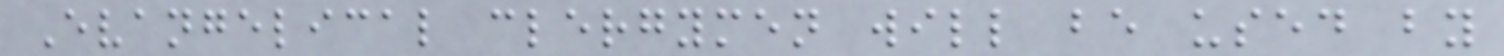Evangelical clergymen will be used by
